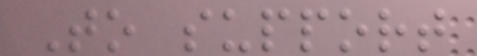To support
